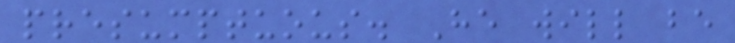presumptuous. He will be
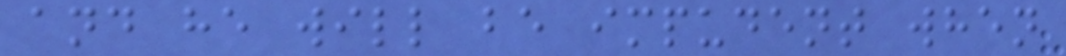and he will be impudent when
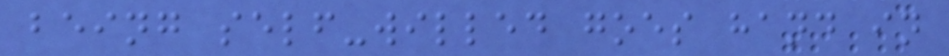being self-willed goes hand in
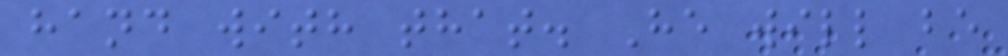hand with that. He will be
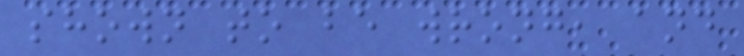shown to be wrong, and
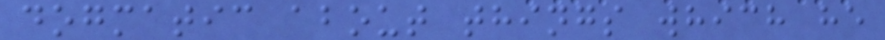dogmatic about things which he
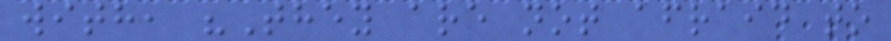with, "They are not afraid to
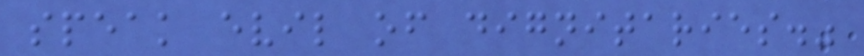speak evil of dignitaries."
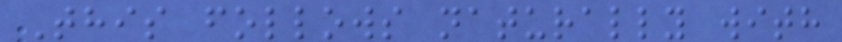This follows naturally with
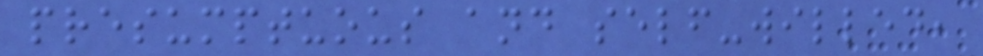presumptuous and self-willed,
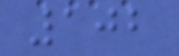102
